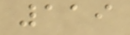119
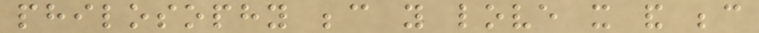philosophy because you love it and because
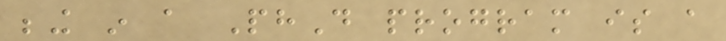being in a PhD program is a
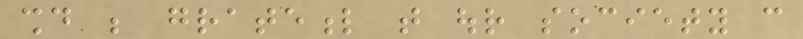should be grateful that our society can
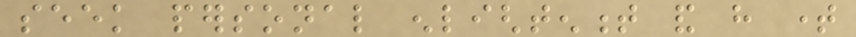seek personal enlightenment and have time
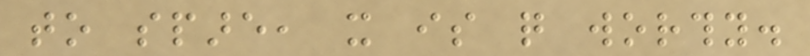to spare, it is quite worthy.
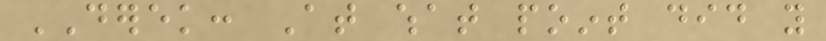DEREK: At what point did you
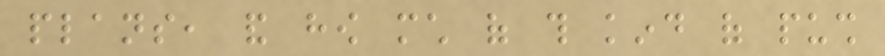plans, and how much of this kind of push
